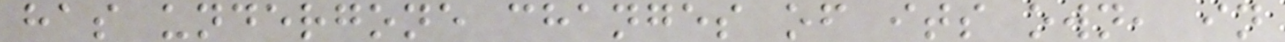has undergone changes of its own, in
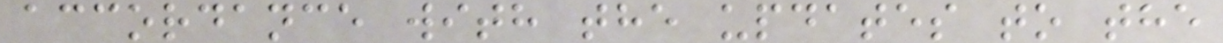accordance with the updates to the
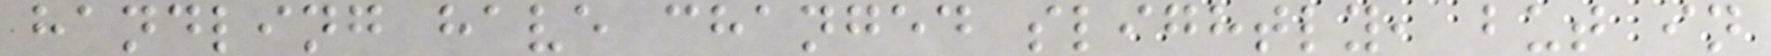handling have changed slightly, but in
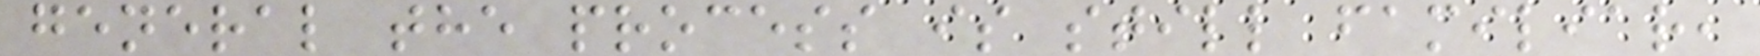general the process is still familiar,
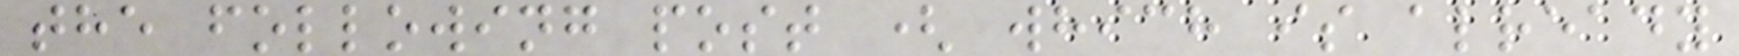the following post ( which is already
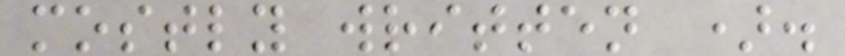mostly written ).
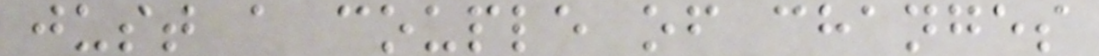just a couple of changes
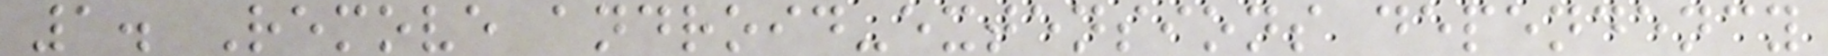1. Remove android-extensions dependency
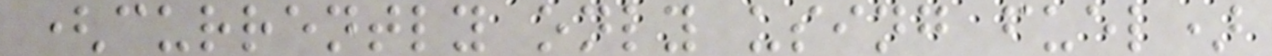(currently only using fuel)
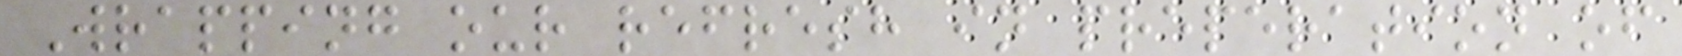Wrapping our refresh in preperation of
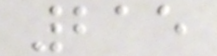215
